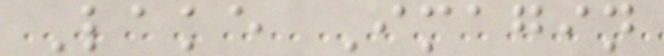Lake Imagin
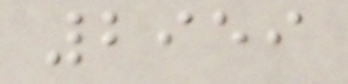2959
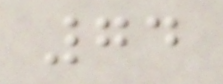74
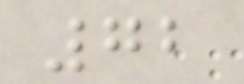72
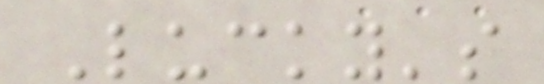Lucky's
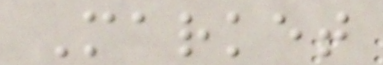Market
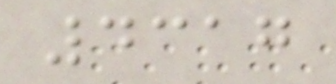4317
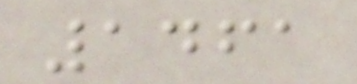1461
